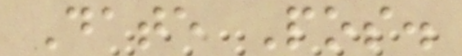Date Pos.
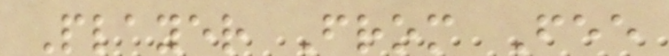Player From Fee
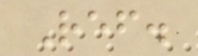Ref.
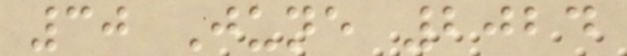30 June 2024
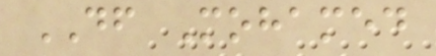DF Mohamed
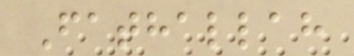Fathallah
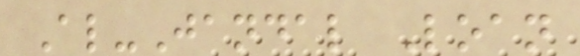Al-Jandal Loan
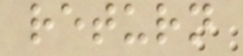return
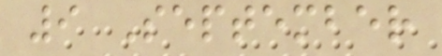9 September
